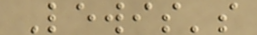Lewis's
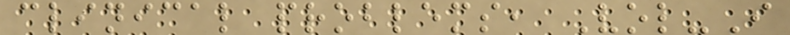clinical problems, Vol-I
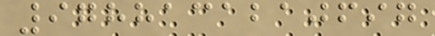9788131210697
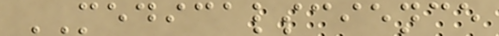MEDICALSCIENCE
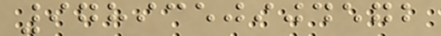9789350904572
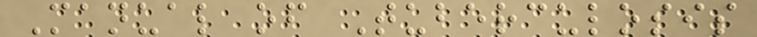Manual of Tuberculosis
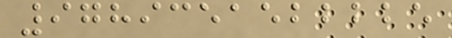9789351522225
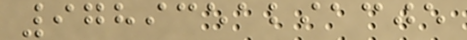9789351291305
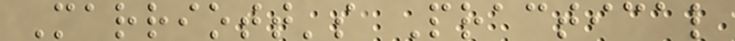Marriott's Practical
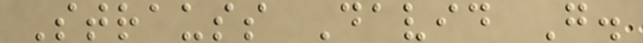Strauss David G.
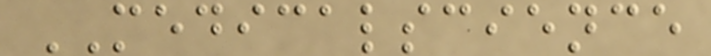MEDICALSCIENCE
